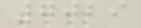7029
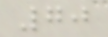70
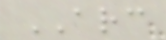ARC
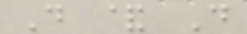D & D
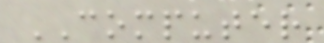COMPUTER
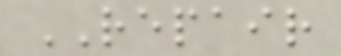REPAIR
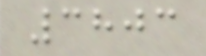3803
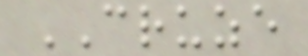CRUZE
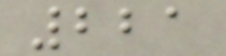221
